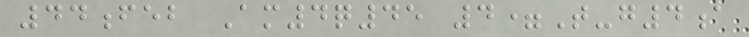44feb Am4q45 4=T-g4a
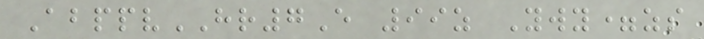AbppvHR7E 99z Ywy=zs
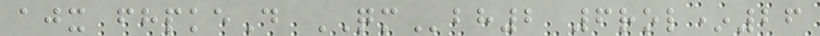ajx fhpkeD QMbh2 6rol*26
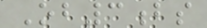Ob3bs
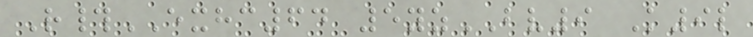R#EXHC64 5yzBV9 K9l
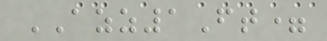AZZ1Ft=
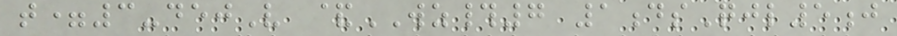t=3-dejV &WZ#7 1dsQjl5j
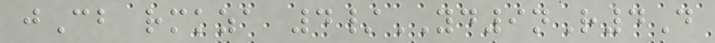jCb rmkza 4/YD9nR4D
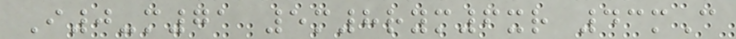I0-m71 5m8rym6xr 43mC
